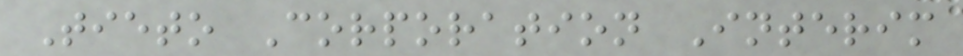Tieto Corporation Interim
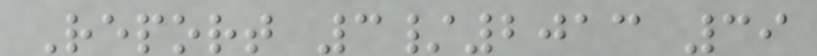Report 3/2013 39
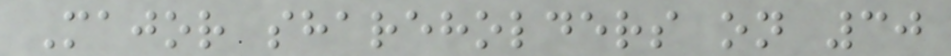Major shareholders on 30
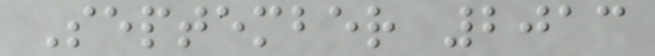September 2013
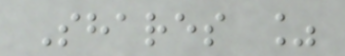Shares %
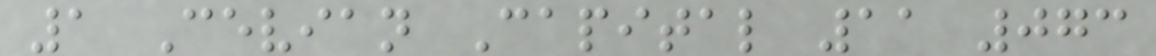1 Cevian Capital 11 073
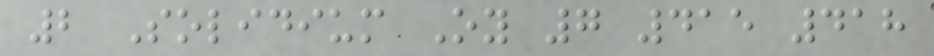2 Solidium Oy 7 415 418
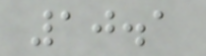10.1
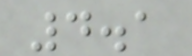4.1
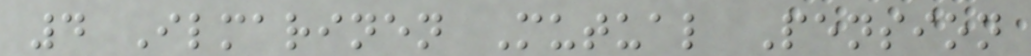4 Ilmarinen Mutual Pension
